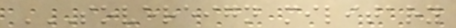SOVEREIGN MILITARY
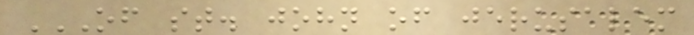OF ST. JOHN OF JERUSALEM
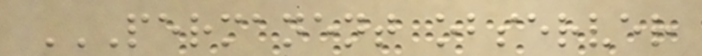PERMANENT OBSERVER
